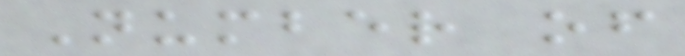Number of
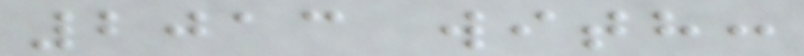2013 with:
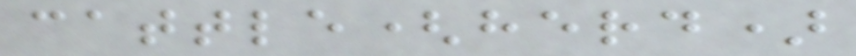cattle(herd)
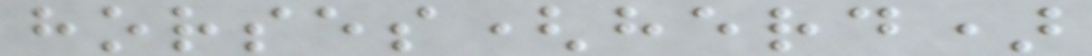horses(herd)
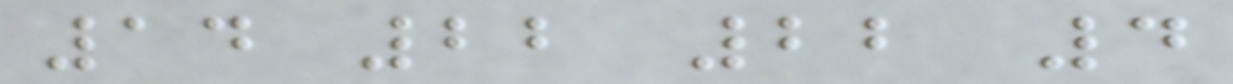14 22 22 4
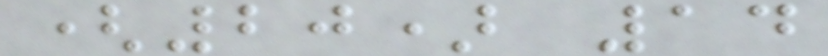(20) 14
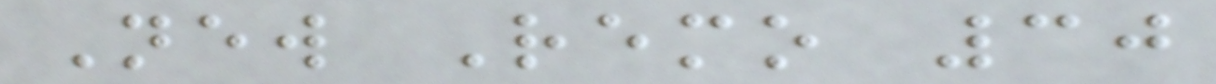New Remo 30
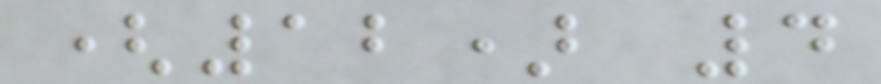(12) 4
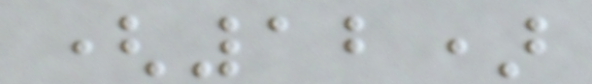(12)
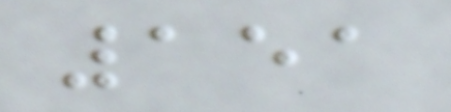151
